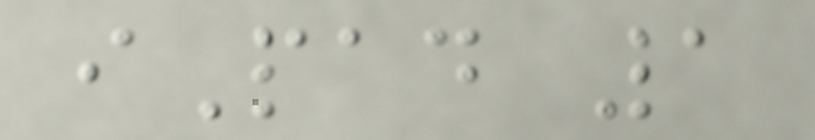iPad 1
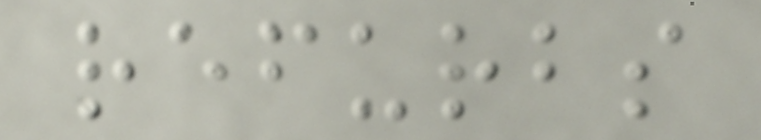refurbs
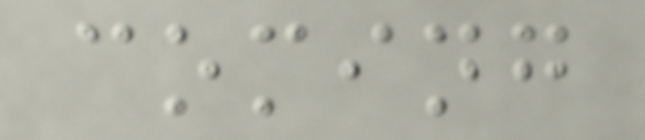coming
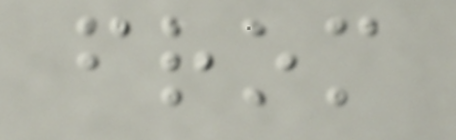from
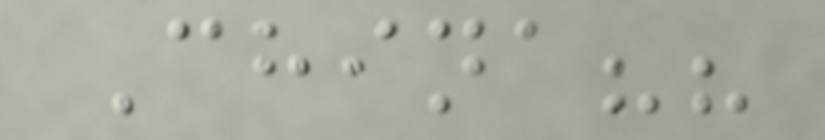China??
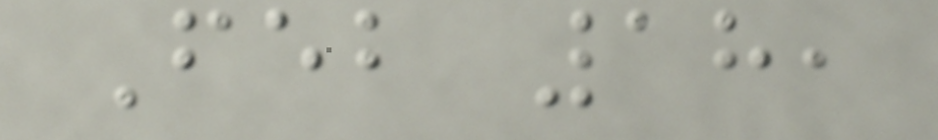Feb 18,
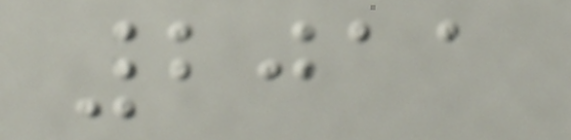2011
